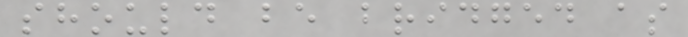should be bridged as
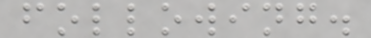following.
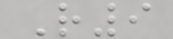R9
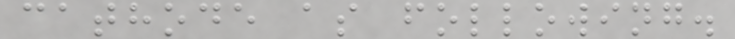cathode as following.
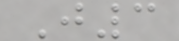J3
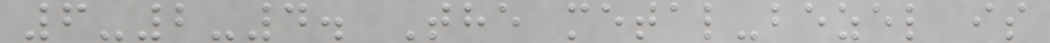6-2-4. The metal-bezel is
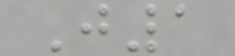J1
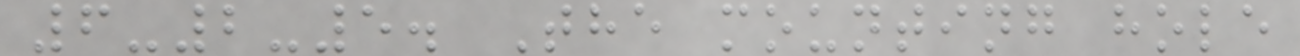6-2-5. The mounting hole
